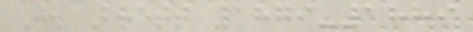J. Brett 1879-1889
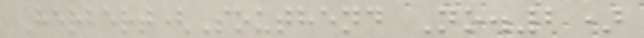Herbert(Southend No.2)
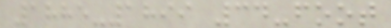1885-1899 34-foot
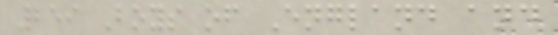259 Boys of England and
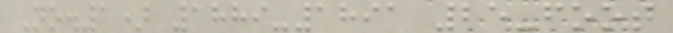No.1) 1889-1891 25-foot
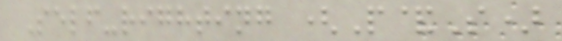Self-righting (P&S)
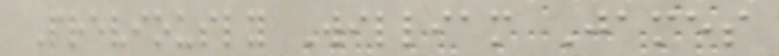Previously William James
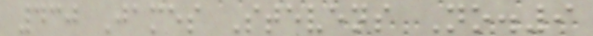430 James Stevens No.9
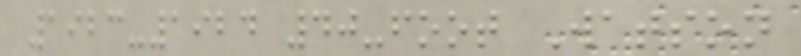1923-1924 40-foot Watson
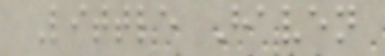Little Haven
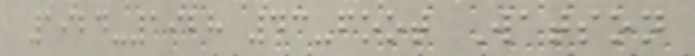1924-1928 43-foot Watson
